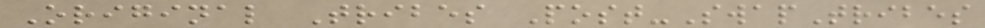Original Tribes Post-SwapTribes
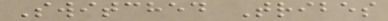Switched Tribes
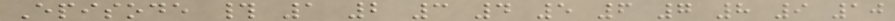Episode # 1 2 3 4 5 6 7 8 9 10
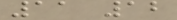11 12
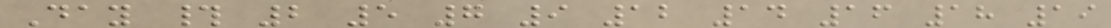Day # 2 5 7 9 12 14 16 18 19
